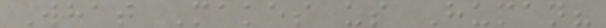What Makes us Human?
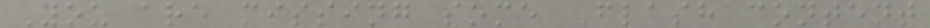You are missing some Flash content
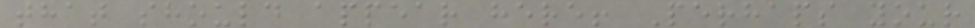that should appear here! Perhaps your
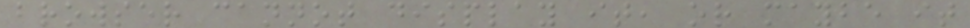browser cannot display it, or maybe it
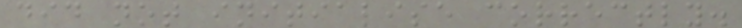did not initialise correctly.
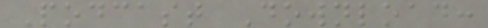Podcast Download:
